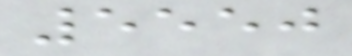5550
